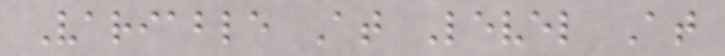Variable At Level At
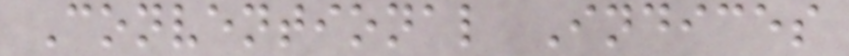Conventional Indices
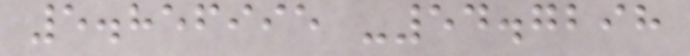5.856995 -54.7298
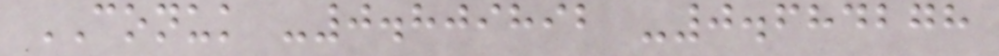CONUK -0.809892 -0.684278
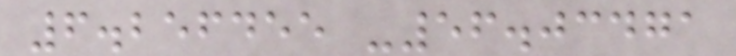6.256455 -56.03471
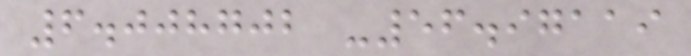6.008702 -56.97119
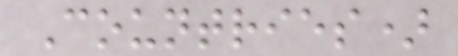Countries)
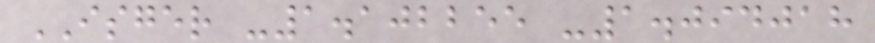ISGER -1.102255 -1.094018
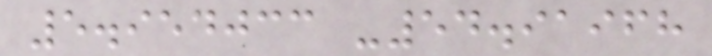5.954033 -54.91968
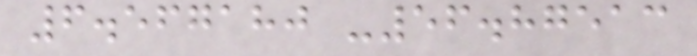6.567180 -56.87513
